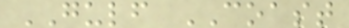GULF COAST
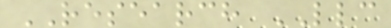RESEARCH LLC
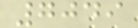7049
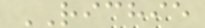RICHIE
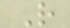R
